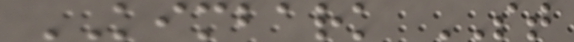KIMBARK ST
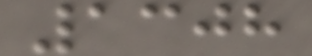1308
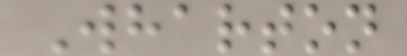Wharton
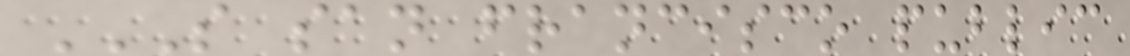S SAN FRANCISCO PUBLIC
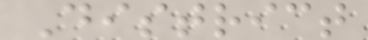District
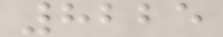8225
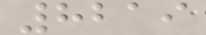8219
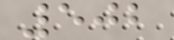502
